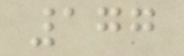177
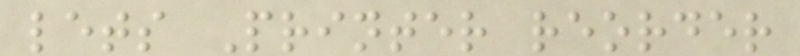lets Printer reorder
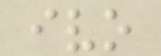ivo
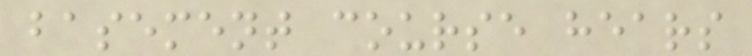basement course hears
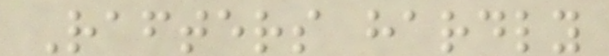Rafters hardly
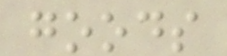goods
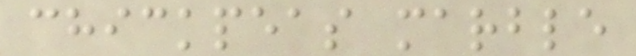chickpeas marble
